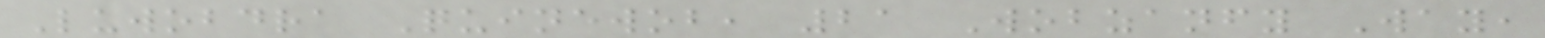Luwobdra Quinewob, 21 Wobzanfy Way,
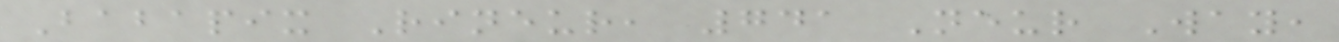Babapix Rineur, 741 Neur Way,
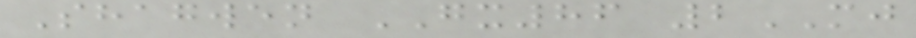Shagwen GX86 2MJ
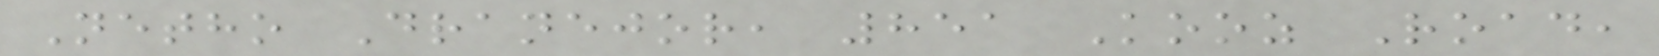Netho Dranejor, 851 Kooz Road,
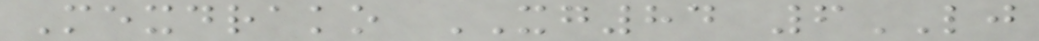Mexdrako XG84 6LJ
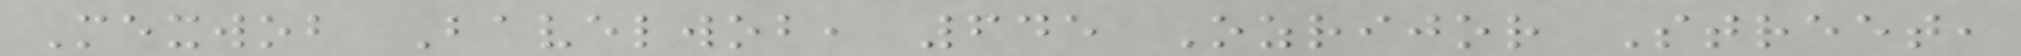Mexwob Bavelwob, 645 Ozrijor Street,
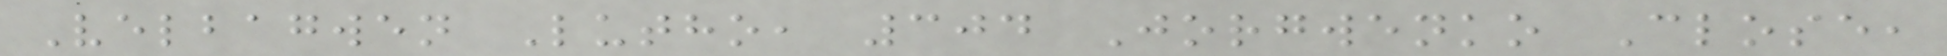Velbagwen Lutho, 304 Jorgwenko Close,
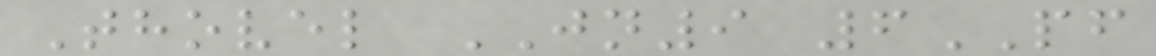Thovel JN9 6PF
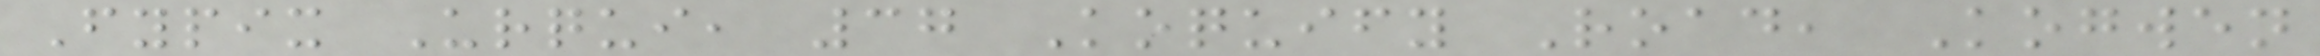Fypix Urqui, 37 Koquify Road, Kogwen
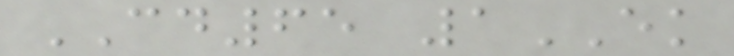CD65 1EK
